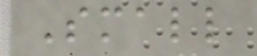Small
